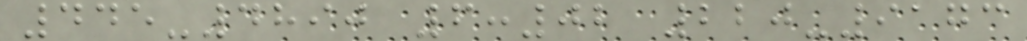445-4890 6:02 220-9173
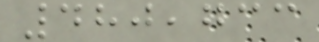480,733
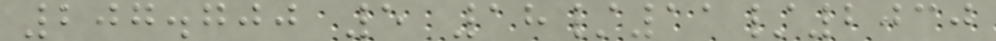207.700 5 18/11/2030
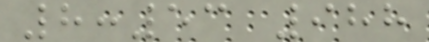8:53 988
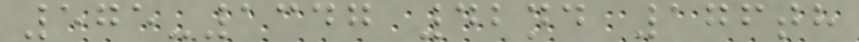575-1347 42nd 176th
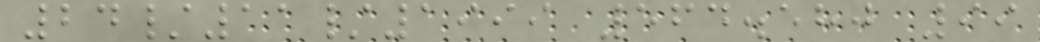24/11/1999 564.580 99
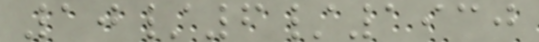10/6/1930
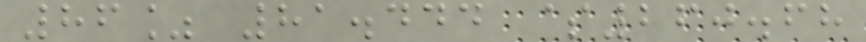86% 81.444 $260.68
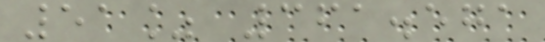51% 361.571
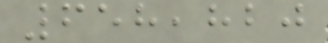658,820
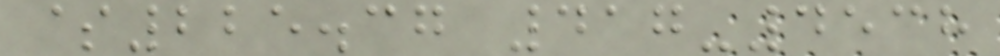$225.37 417-4538
